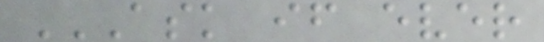ASK IF EVER
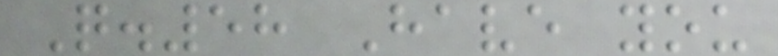Q.58 Have you
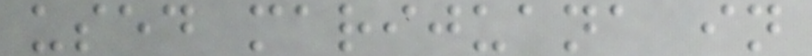used marijuana in
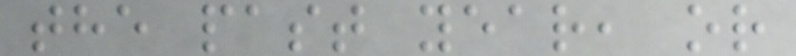the past year, or
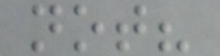not?
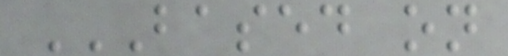BASED ON
